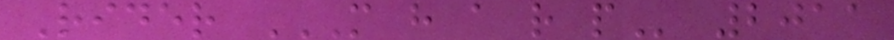Rider M H A R P 2011
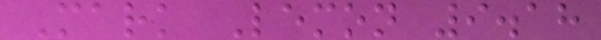Mark Lemon 9.18
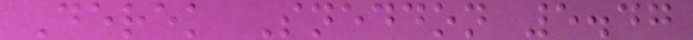Derek Sneddon 5.47
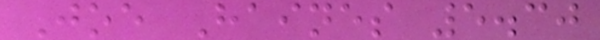Joe Haines 5.30
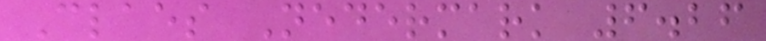Claes Nedermark 6.26
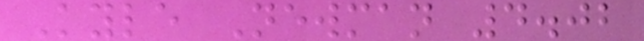Kyle Newman 4.02
